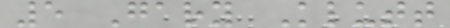5 Gary Klutt
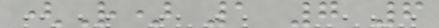(R) 1 7 6
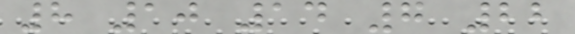8 10 14 7 22
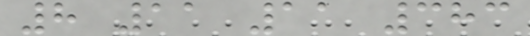8 11 11 383
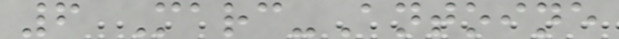6 Marc-Antoine
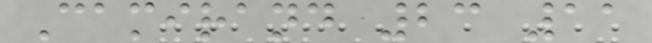Camirand 23 11
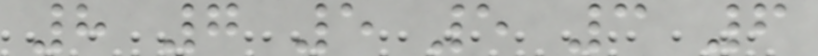8 7 5 5 3 6
